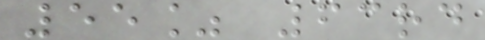55% 63rd
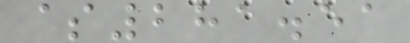$281.51
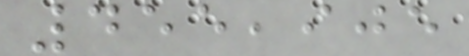455,905
